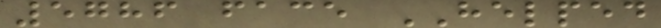5786 face HELPED
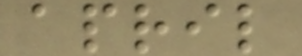april
